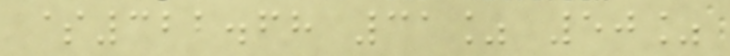$322.68 31% 50%
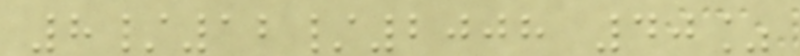8/12/2008 40%
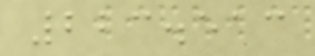223.513
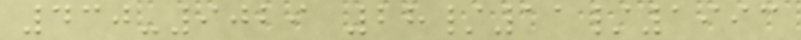430-9029 28/11/1993
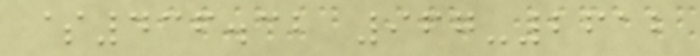$436.32 967-2612
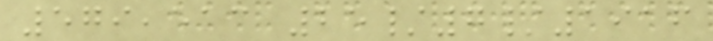579,513 25/7/1916
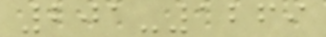201-1269
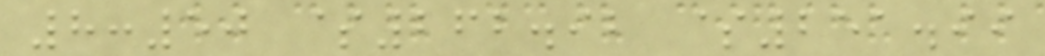8:50 $262.92 $251.99
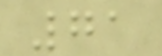71
